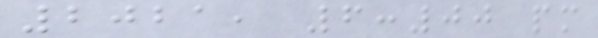2021, 6:00 pm
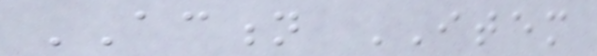ACTION ITEM
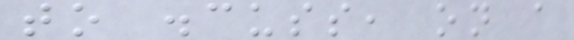to discuss, on a
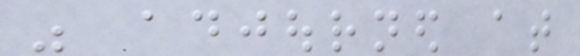was adjourned at
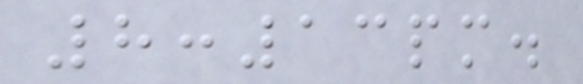8:13pm.
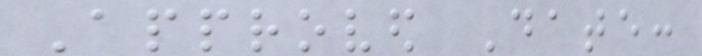Approved Date:
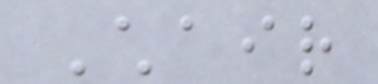Chair
